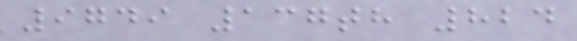9749 137th 824
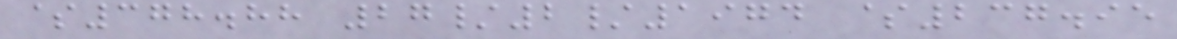$378.88 27/2/1974 $237.95
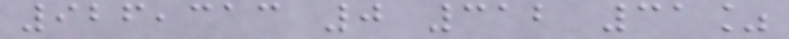926,313 0 312 31%
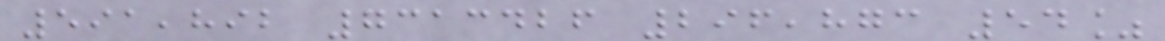591,892 7313426 296,873 54%
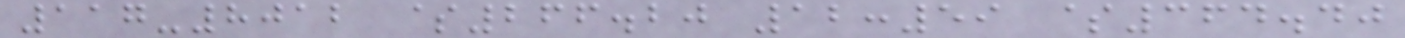117-8012 $266.20 12:59 $364.40
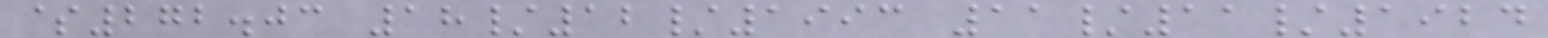$272.03 18/12/1993 11/11/1924
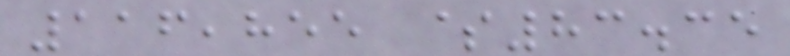116,855 $83.35
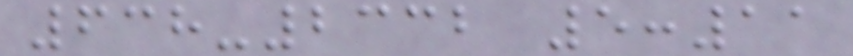638-2332 5:11
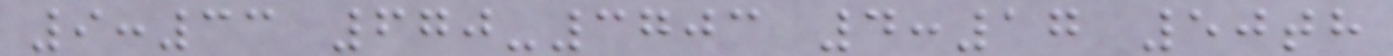9:33 670-3703 4:17 50th
